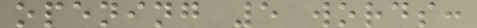opening 5 words:
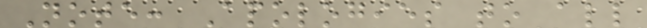Note: Apologies to all
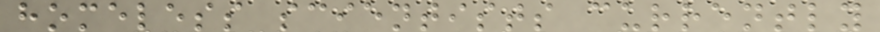homeless scientists currently
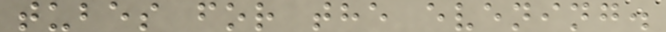tubes for the evening.
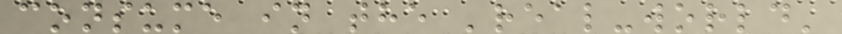consume in the 'real-world'
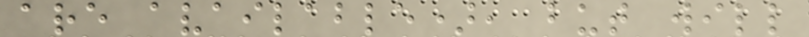are available), but will
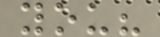you?
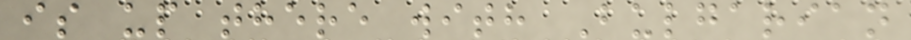is up there with Bulgarian
